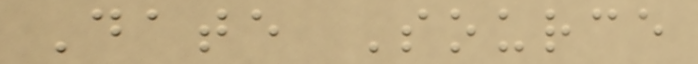Date Source
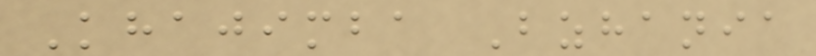Khajimba Bzhania
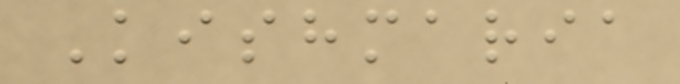Kishmaria
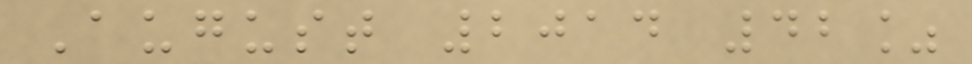August 2014 42%
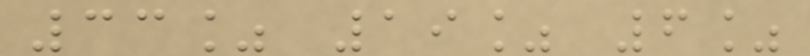33% 19% 6%
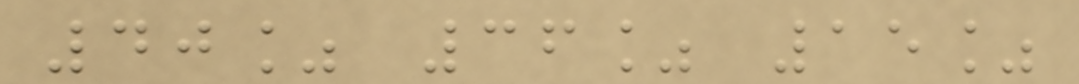40% 36% 15%
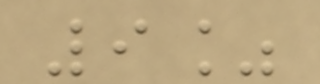9%
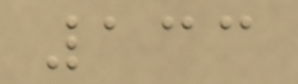133
